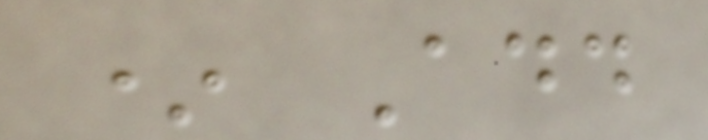* Add
